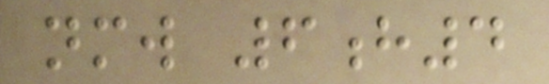nmw 6h4
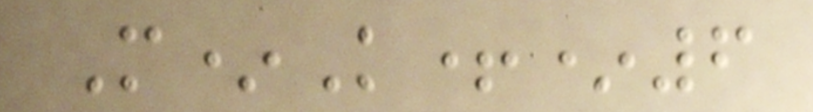M*K+*6
